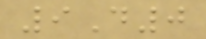9D0
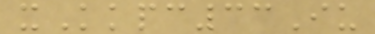xKkpc33Iu
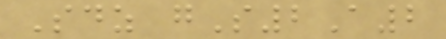Sdz gS2A2
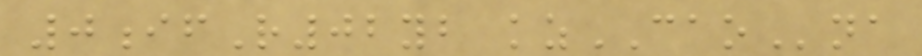0ifR02yb kzCAOna
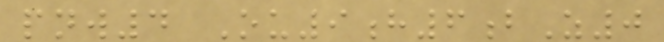pnw4 Ou9h6bZ0
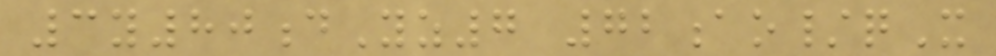3y80dYz7 72ao/qX
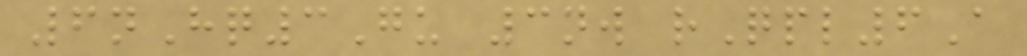6nHq3Gu 3nw rQpl6A
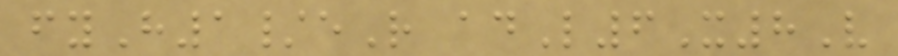fyH1/eR adL6X8V
